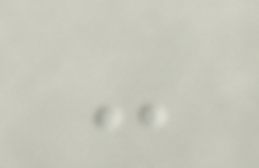-
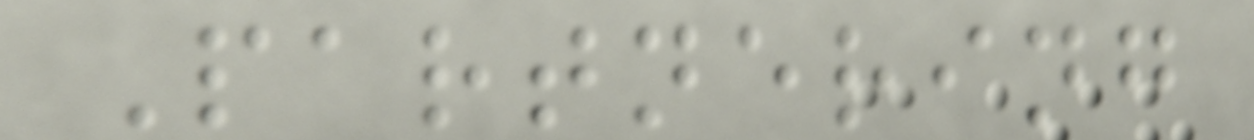Partnering
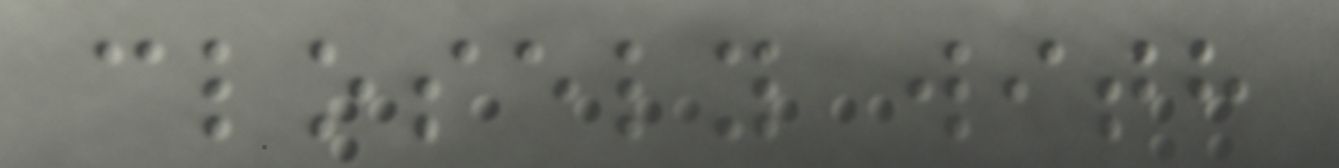closely with
